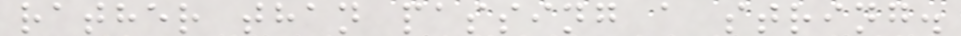rather than passing a string.
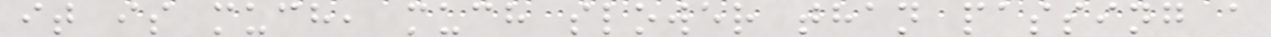it is much, much slower than passing a
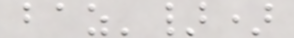baz'})
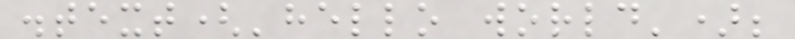.text('hello world');
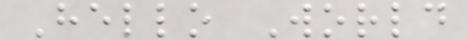Hello World
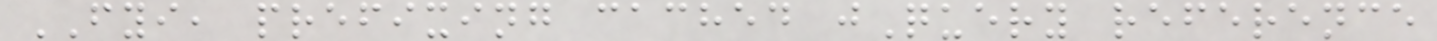FYI, prefixing cached jQuery reference
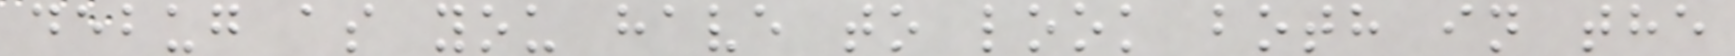debug as you have to look both in the
